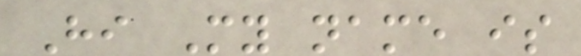Hi My name is
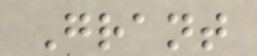Grant
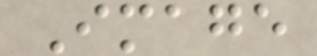Image
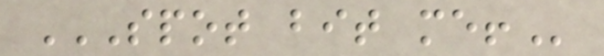SPOT BIT ME!
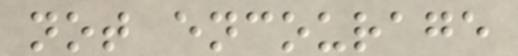not encourage
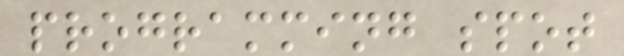programming spot
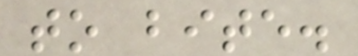to bite.
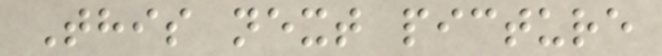This next picture
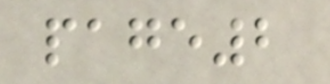page2
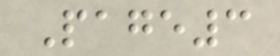Page3
